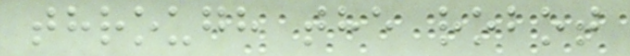through the robot
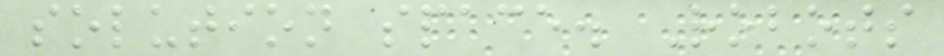solution space. Robots
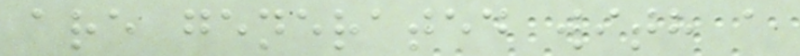are generated with a
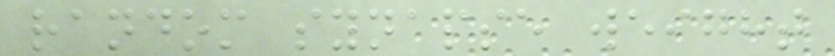random synapse weight
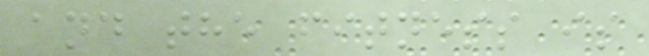and the fitness is
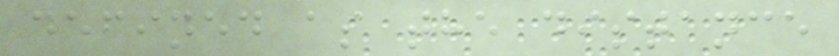defined as the distance
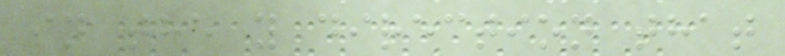in the y direction that
